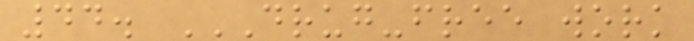44. DRUG-FREE WORK
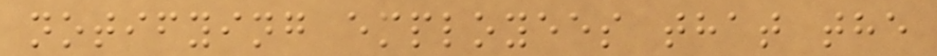notifying employees that the
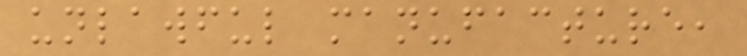unlawful manufacture,
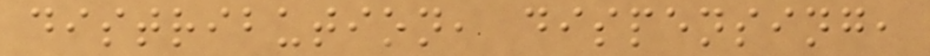distribution, dispensing,
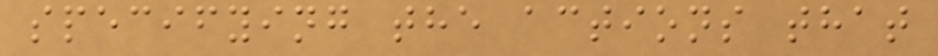specifying the actions that
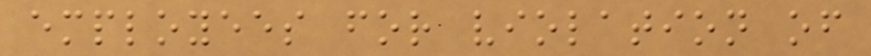employees for violation of
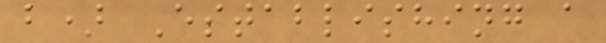b) Establishing a
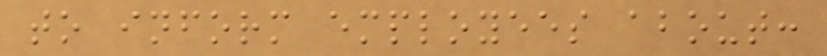to inform employees about:
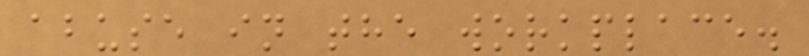abuse in the workplace.
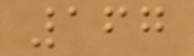167
